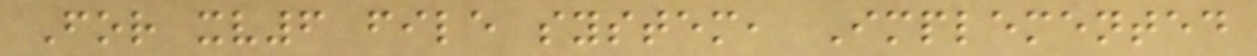For xv6 file system, Implemented
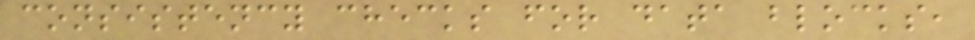consistency checks for data blocks,
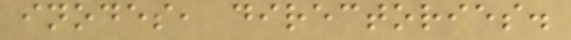inodes, directories.
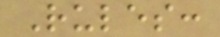Rules:
